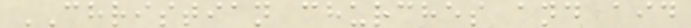CHRISTIAN churches and aid
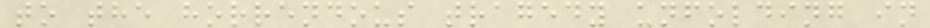to the horrendous tragedy unfolding in
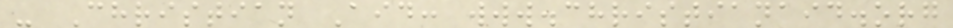- Christian Aid: www.christianaid.org
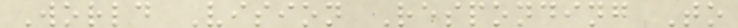World Vision Responding To
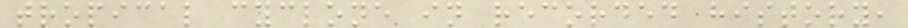tropical cyclone in recorded history,
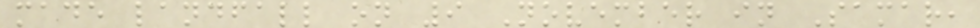made landfall on 9 November in Samar,
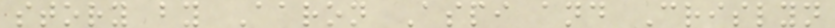story by Aaron Aspi and Crislyn
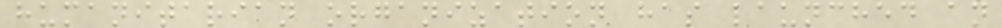humanitarian organization has launched an
